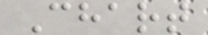Chart
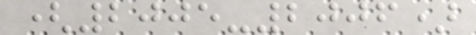(2005-2006)
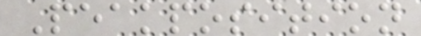Peakposition
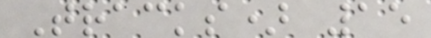Tracks) 15
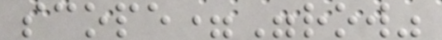scope="row"
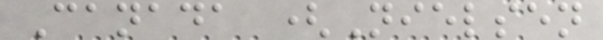Canada (Nielsen
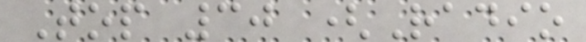Top 30 (Radio
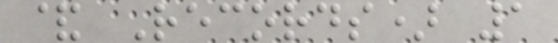& Records) 1
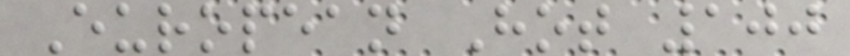European Hot 100
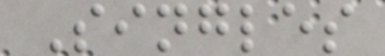Singles
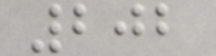202
